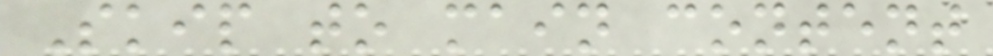Skip to main content
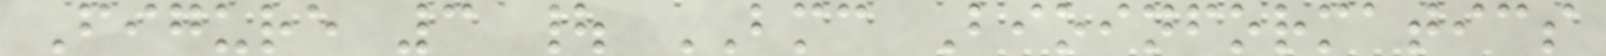Figure 3 | BMC Bioinformatics
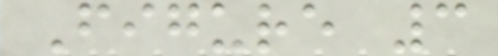Figure 3
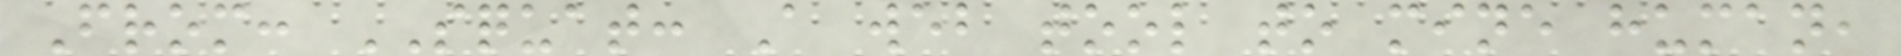From: SQUAT: A web tool to mine human,
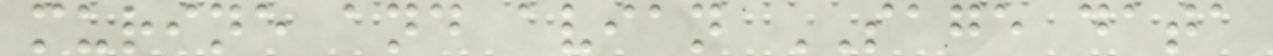murine and avian SAGE data
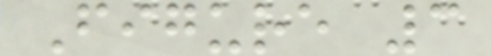Figure 3
